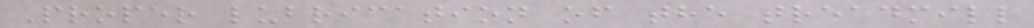Proper lubrication of the treadmill
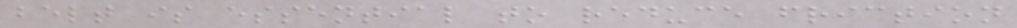belt is essential to reduce friction
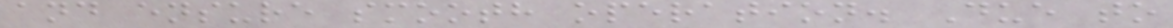and ensure smooth operation. Due to
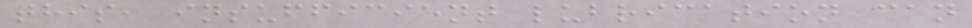this, insufficient lubrication can
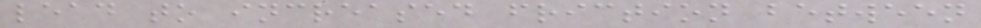lead to increased friction between
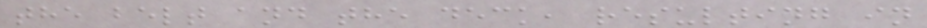the belt and the deck, resulting in
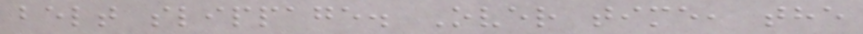belt slippage. Over time, the
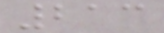213
